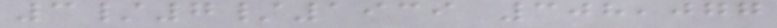3/7/1939 308,077
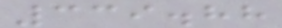339.88
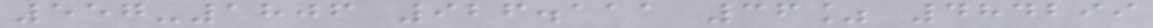557-1806 926.111 36% 484299
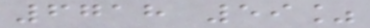6718 59%
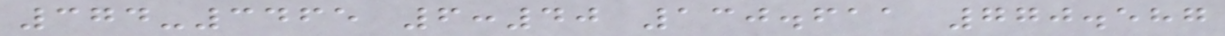374-3465 6:40 130.611 770.587
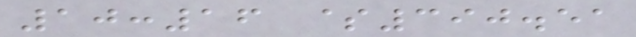10:16 $390.51
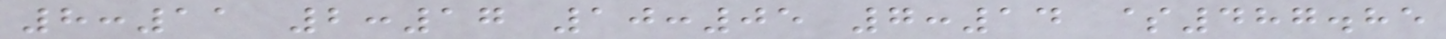8:11 2:17 10:05 7:14 $487.85
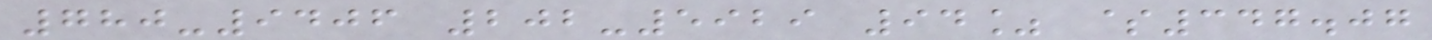780-9406 202-5929 94% $347.07
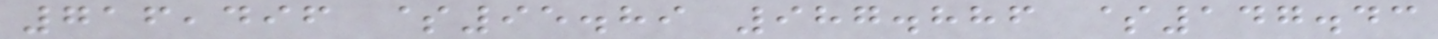716,496 $95.89 987.886 $147.43
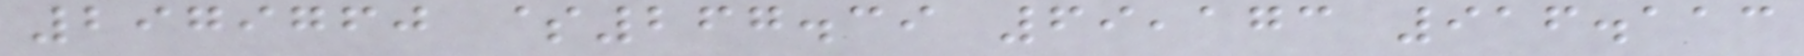2979760 $267.39 69,173 916.113
